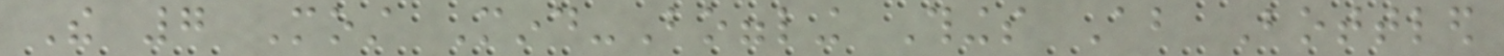The 7 Most Mind-Boggling Things About Bottled
